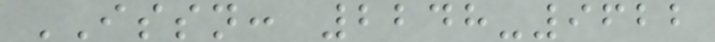ISSN: 2248-9622
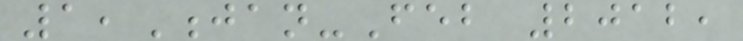1,Jan-Feb 2012,
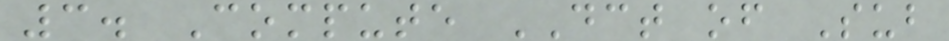3. Compute DCT of Sub
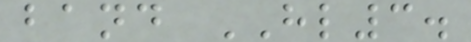band HL3.
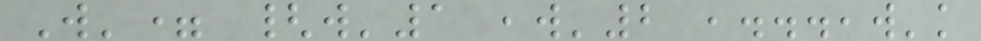W'= {w'1 ,w'2 ,...,w'k
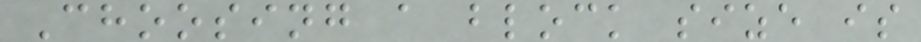Choosing a block size is
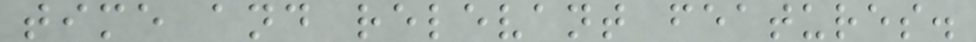time and relevant features.
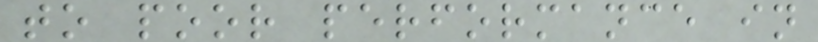to poor performance in
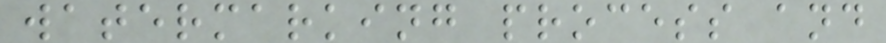watermarking process and
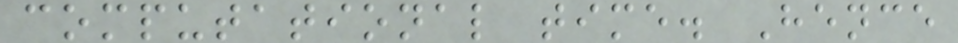computational time. Hence
